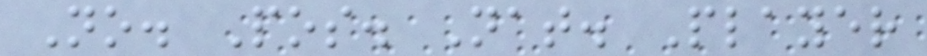No. Pos. Nat. Player
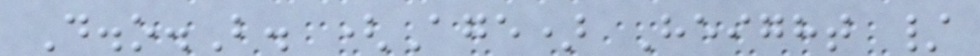D.o.B. (Age) Height /
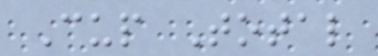Cup Total
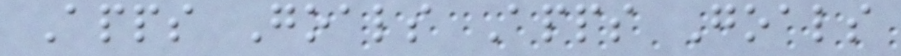Apps Goals Apps Goals
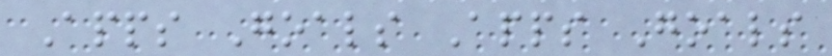Apps Goals Apps Goals
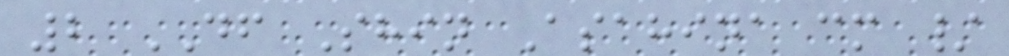2 DF Shin Asahina cm /
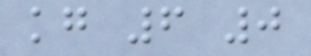kg 6 0
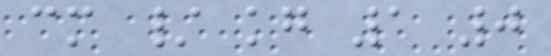cm / kg 1 0
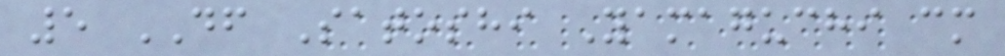5 DF Satoshi Yamaguchi cm
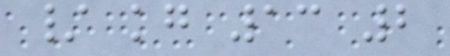/ kg 13 2
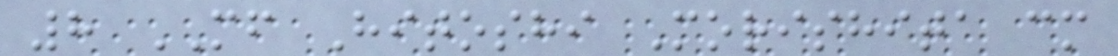8 MF Hitoshi Morishita cm
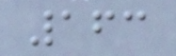163
